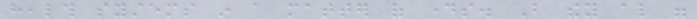health systems in a matter of days. But they also were
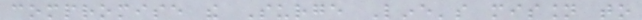compromise the Surge Line's mission to
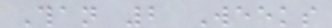Than 2 Weeks
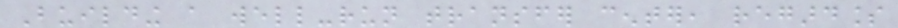Building a well-run transfer center, regardless
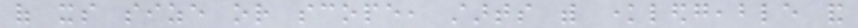of its size or scope, starts with knowledgeable and
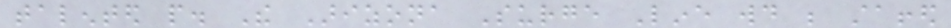talented people. The Arizona Surge Line would be staffed
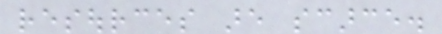resources are scarce.
